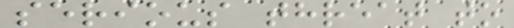serious threat to
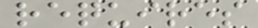requires
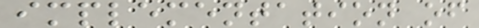implementation of
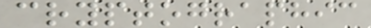cryptographic
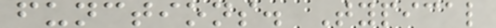functions. Typical
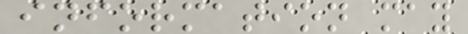information may
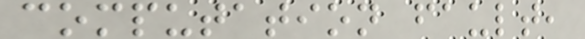computation fault,
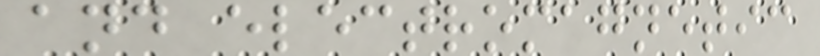and electromagnetic
